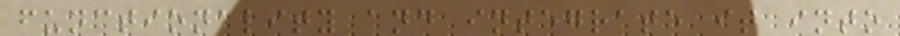functionality and integrate it into
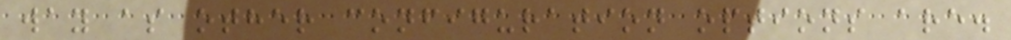way as other configuration options are.
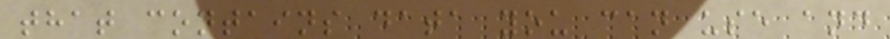that contains data you can use and
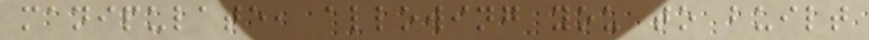manipulate, allowing you to built
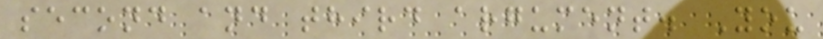second and third argument. You
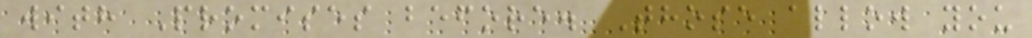with Promises before. Those allow you
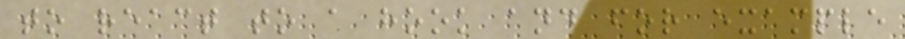to react to a hook and for example
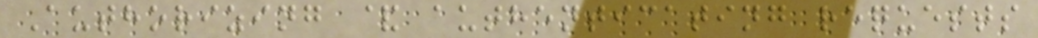Authorizing & authenticating requests
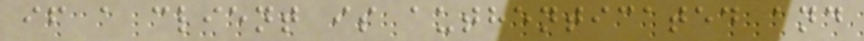if a client is authenticated and
